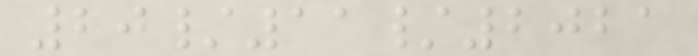20/11/2021
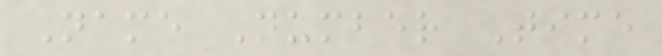Name Number Time
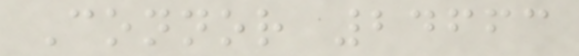Connor 24663
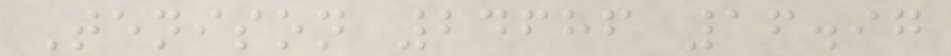Tenison 24686 16.97
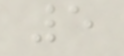5
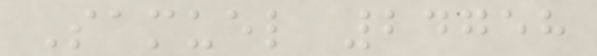Samuel 24758
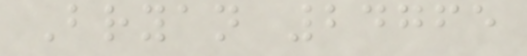Bryan 24765
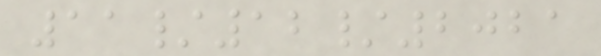11/12/2021
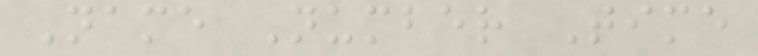Name Number Time
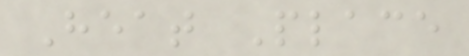Heat Place
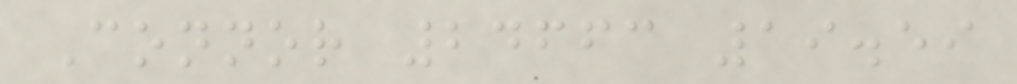Connor 24663 19.59
